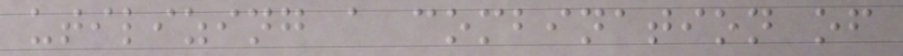utilizing a combination of
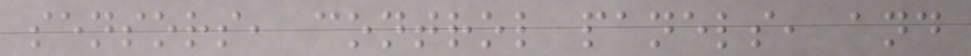sensors, control panels, and
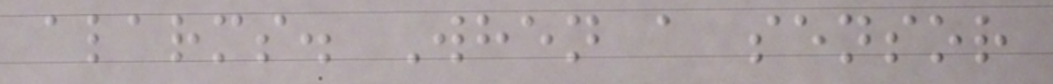alarms. When a sensor
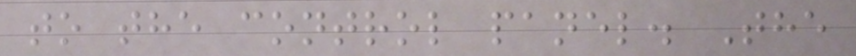to the control panel. The
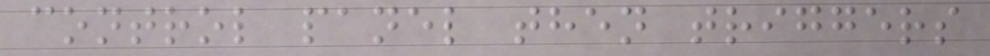control panel then triggers
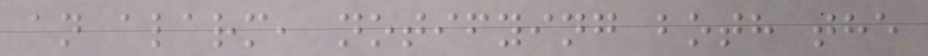an alarm, notifying both the
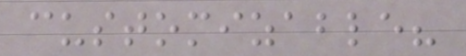customizable?
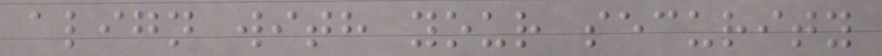align with your security
